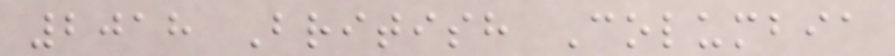2018 British Columbia
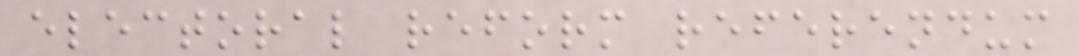electoral reform referendum
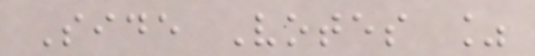Side Votes %
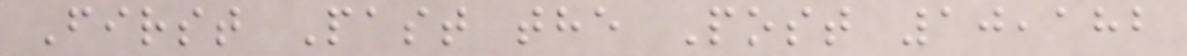First Past the Post 10,182
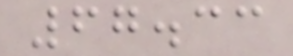67.33
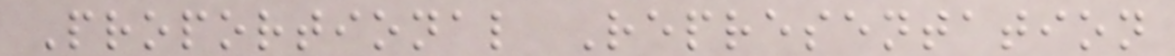Proportional Representation
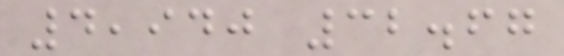4,940 32.67
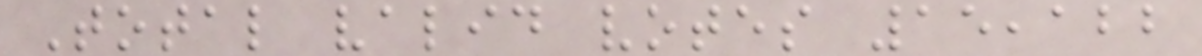Total valid votes 15,122
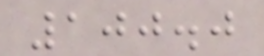100.0
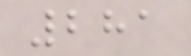281
